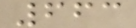663
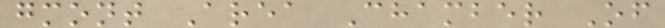gmont Area Chamber Of
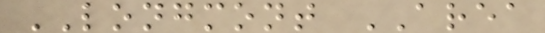LONGMONT AREA
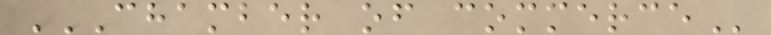CHAMBER OF COMMERCE
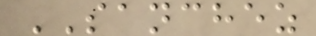SANCHEZ
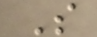S
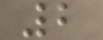2
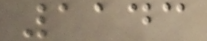1143
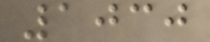1030
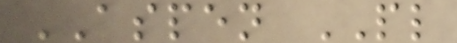ASPEN PL
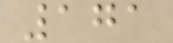171
